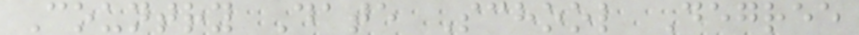Country Date School Degree
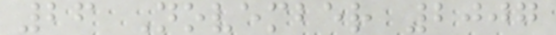26 November 2007
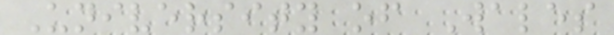University of Wales
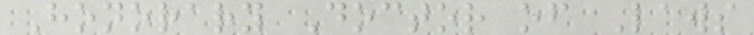Honorary Doctor of Laws
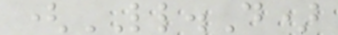(LL.D)
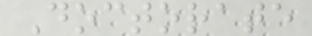Doctorate
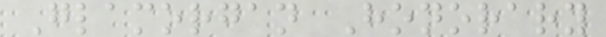Glamorgan Honorary
